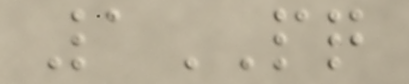1PQ
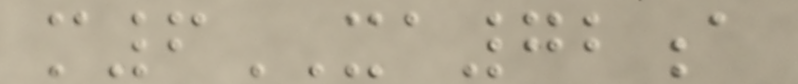m6XA72a
